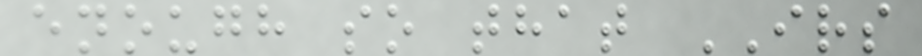enough so that IRS
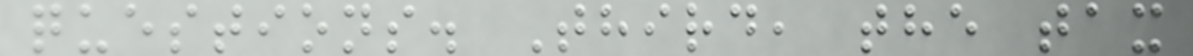questions. Third, the tax
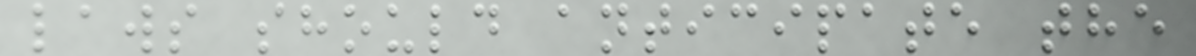laws should anticipate the
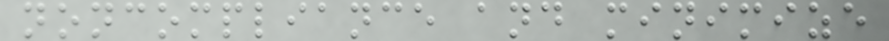noncompliance and minimize
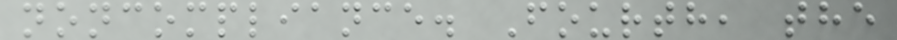noncompliance. Fourth, the
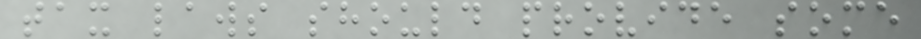tax laws should provide some
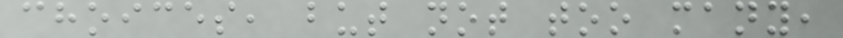choices, but not too many,
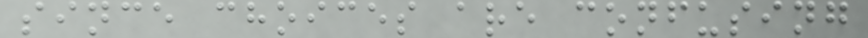since choices are confusing
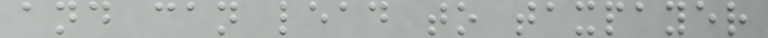and can lead to taxpayer
